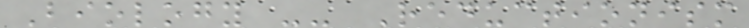Biology -- Reductionism
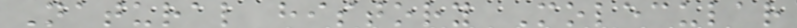Natural history Molecular
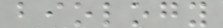biology
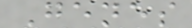Genes
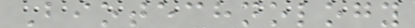Biotechnology
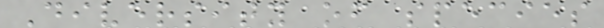Diversity of species
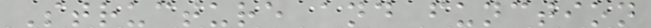Structure and function
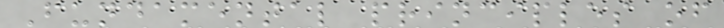Fundamental principles of
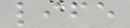life
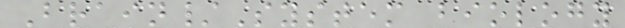Brain/System biology
